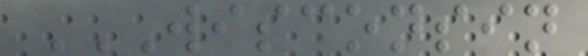WISCONSIN
